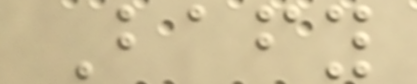Bafy
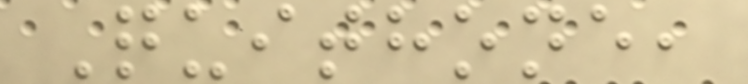Quithone,
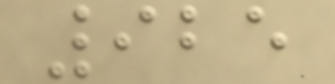925
